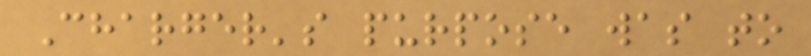Charger's purpose was to
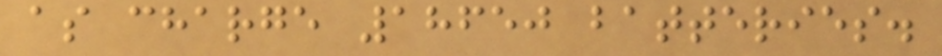as charge 18650 batteries.
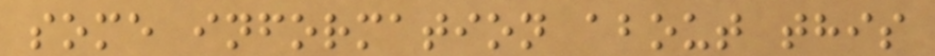some information about this
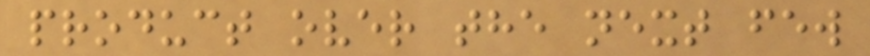product over the next few
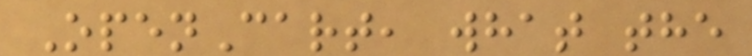OpenCart, what the
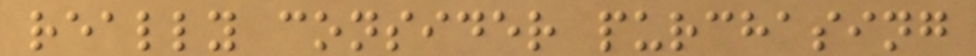really consider purchasing
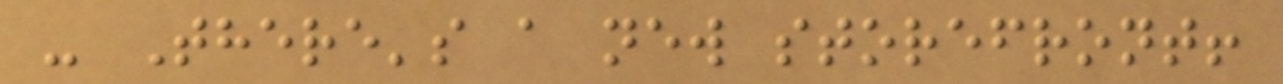- There's a new storefront!
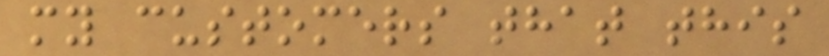my customers that this
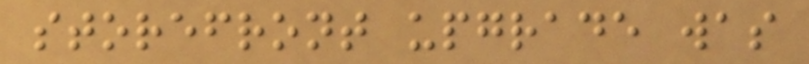storefront upgrade was
